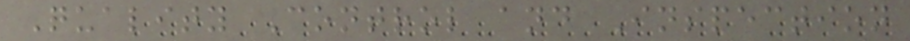Quality Control and Inspection
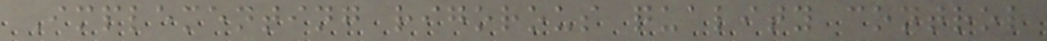Implementing rigorous quality control
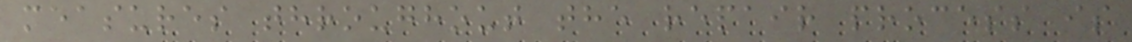measures throughout the repair process is
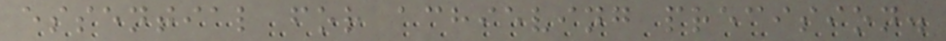essential for achieving precision.
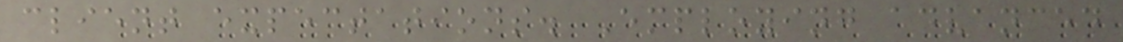client expectations. Employing advanced
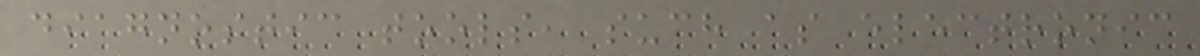diagnostic tools, such as electronic
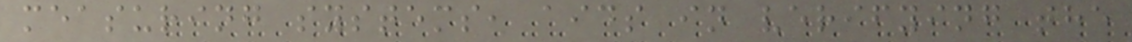measuring systems, aids in verifying the
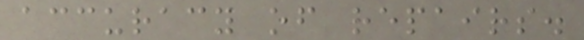accuracy of repairs.
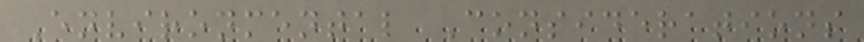Environmental Considerations
